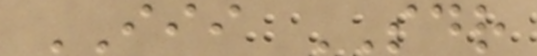III SDR
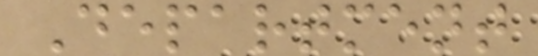Department
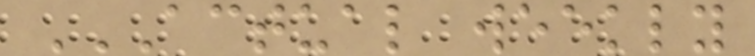ACTUAL WEEKLY
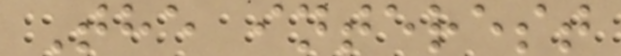The interest
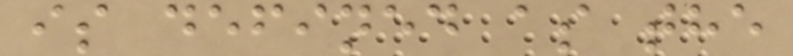is defined as the
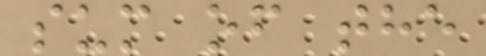sum of the
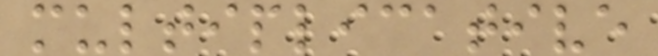multiplicative
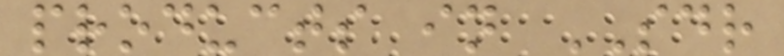products in SDR
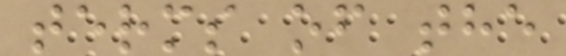terms of the
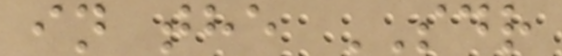in the SDR
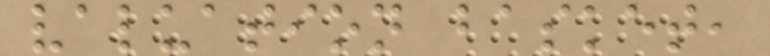valuation basket,
